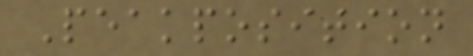Peakposition
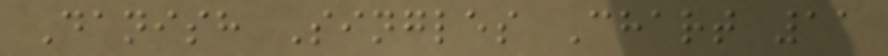Danish Singles Chart 11
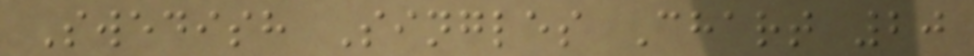Swedish Singles Chart 20
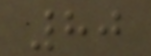80
